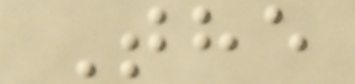The
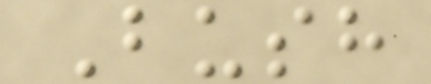Bush
